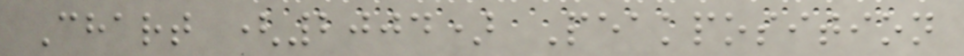Chart (2004) Peakposition
